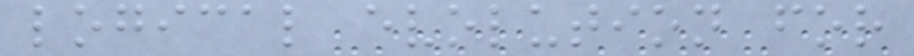logical evolution for
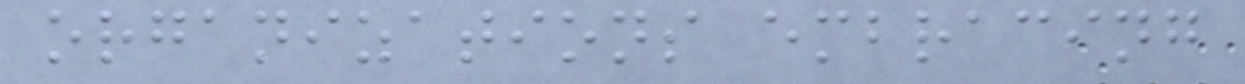organizations embracing
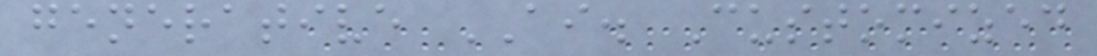generative AI. Customized
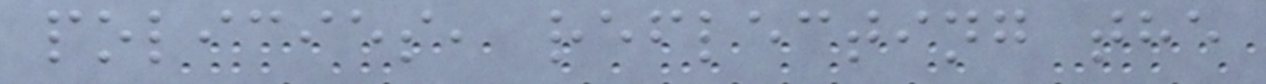policies, reflecting the
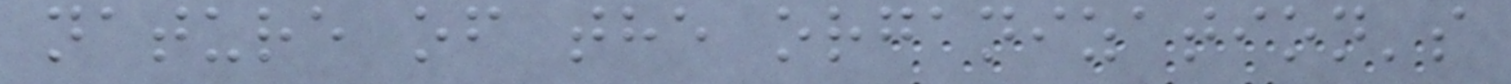nature of the organization's
